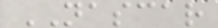NASCAR
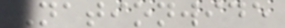Nationwide
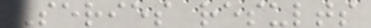Series results
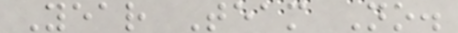Year Team No.
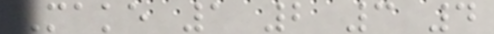Make 1 2 3 4
